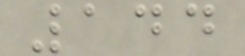144
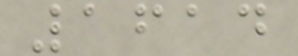1614
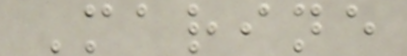Marine
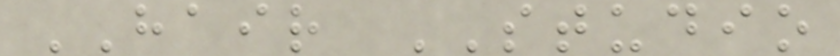HAIR STUDIO
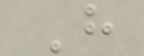H
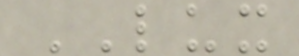LUX
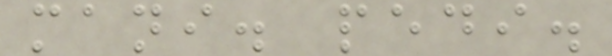mani. pedi.
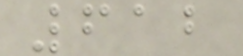612
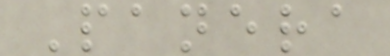Panera
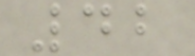42
